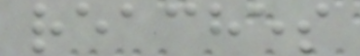reaches
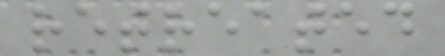retreated
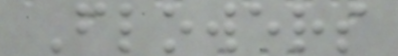Flowers
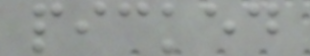picked
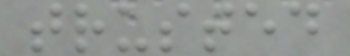trusted
